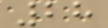28
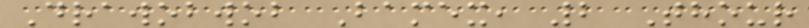Drawobwob Bamex, 2 Thour
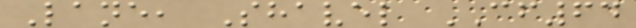Lane, Shavel CF64
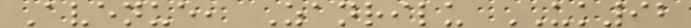Avenue, Zanrilu UK92
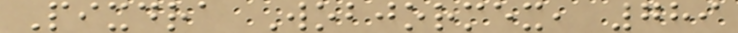Pixdra Wobjormex, 789
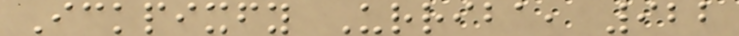Ickpixfy Urriba, 922
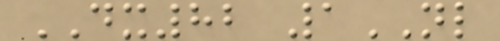DX82 1NL
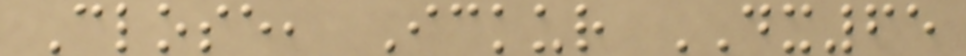Close, Ickur DX65
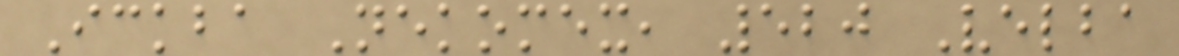Ickba Nekomex, 520 Velba
